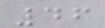46
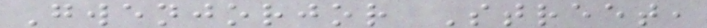Gwenjorjor Street,
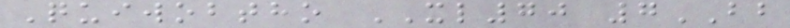Quiwobtho XL70 7BB
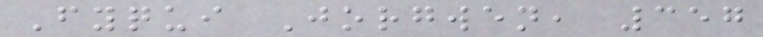Fyqui Jorgwen, 357
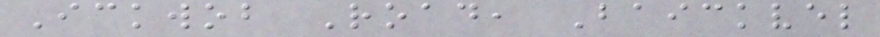Ickwob Road, Baickvel
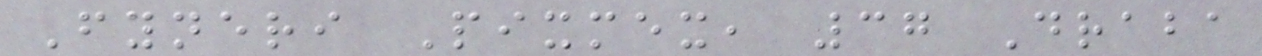Fyneri Pixmex, 37 Draba
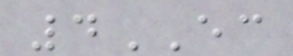4EC
